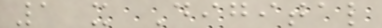1 x Digital
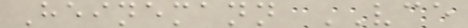Heinemann VCE
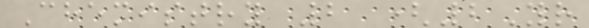Chemistry 2 (2Yr
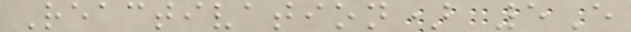Reactivation) 5E
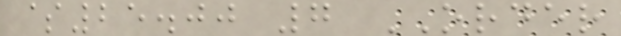$25.00 7 ORDER
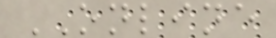ONLINE
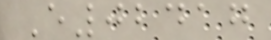E02417
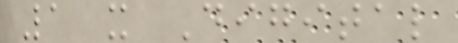1 x Digital
